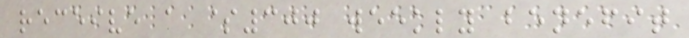receive a $300 weekly benefit
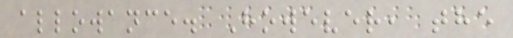allowance. However, the
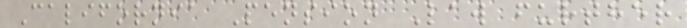California Pension Law further
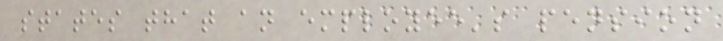states that an employee's pension
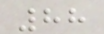88
